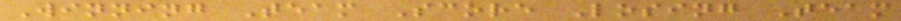Winning Team Score Losing Team
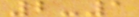2-1
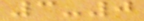3-0
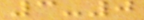3-0
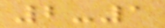2-1
